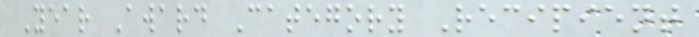Year Award Category Recipient
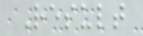Result
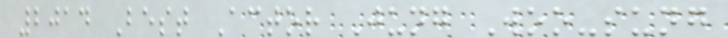2014 Best Actor Jung Woo-sung
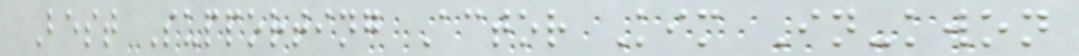Best Supporting Actor Kim In-kwon
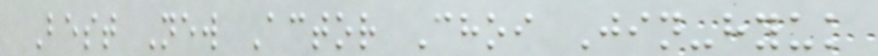Best New Actor Choi Jin-hyuk
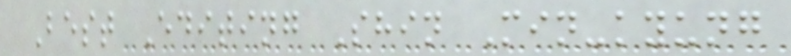Best Editing Shin Min-kyung
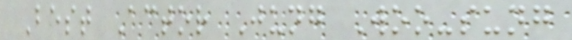Best Actor Jung Woo-sung
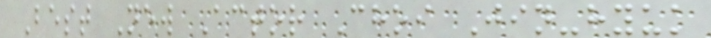Best New Actor Choi Jin-hyuk
